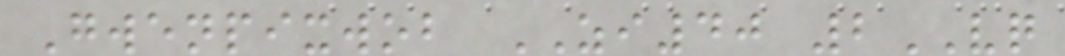Gwenpixwob ZI40 2VQ
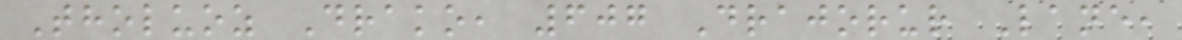Tholuoz Drako, 607 Drajorur Lane,
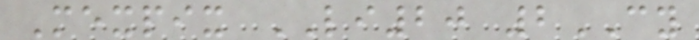Mexpix LI20 2CY
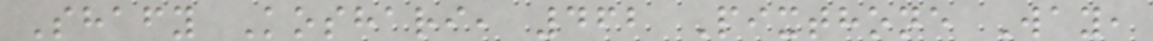Shafy Koshari, 462 Pixthone Way,
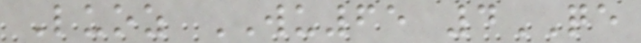Luoz WU65 4QE
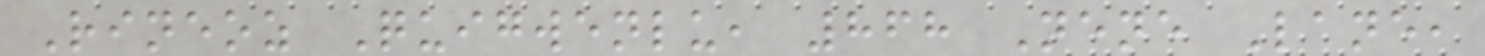Rineoz Quigwenlu, 868 Nene Lane,
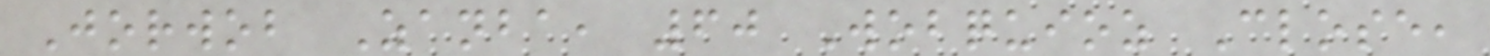Jorwob Zanba, 60 Wobquioz Close,
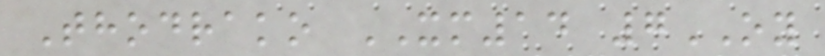Thodrako XM14 7OY
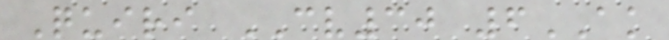Quiri CV30 6AK
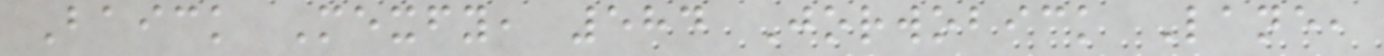Baick Mexfy, 584 Jorwobick Lane,
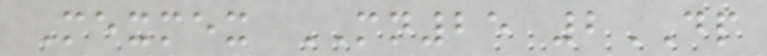Mexmex MN25 2DP
